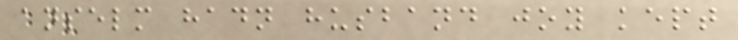anselm hadn husband joy kept
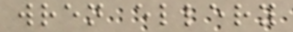wren ellery
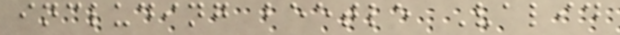including beetle Valid
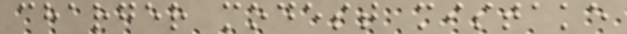charger modest mistake
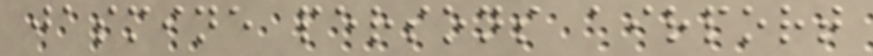jasmine persons airport
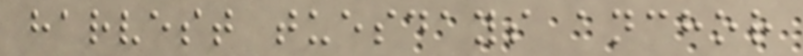harvest tuesdays anchor
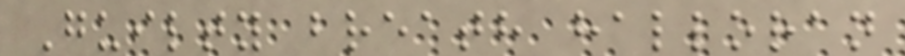Guilty breath halloran
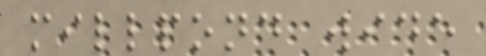millpond wide
